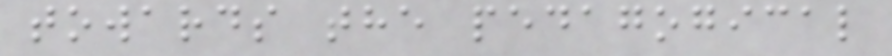towards the pedagogical
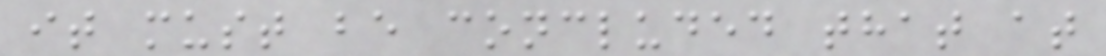it must be concluded that at
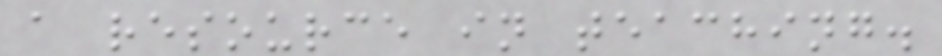a resource in teaching.
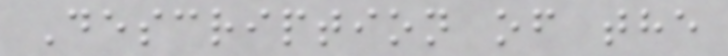Description of the
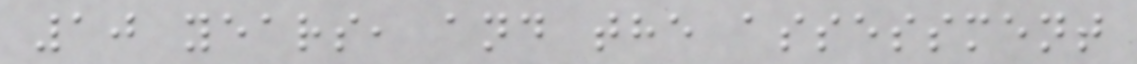10 years, and the assessment
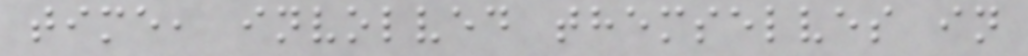time, involved themselves in
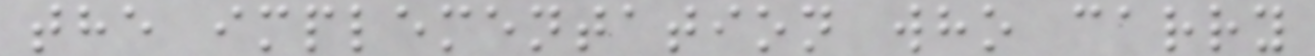the implementation who carry
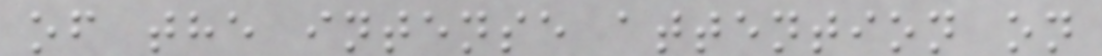of the intense attention on
